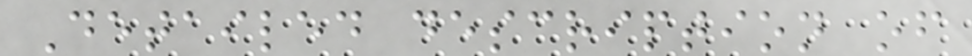Detailed description of
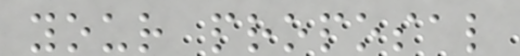your proposal
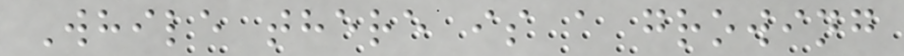While there is a growing
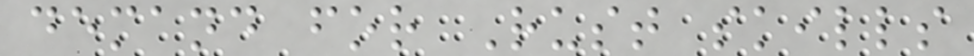demand for Rust skills
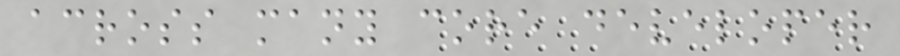across many core developer
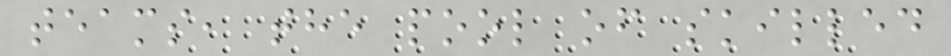teams, the pool of skilled
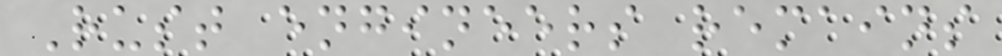Rust engineers remains
